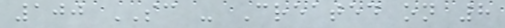100 SC - Created on 8
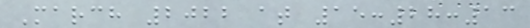March 2022 at 15:28:13
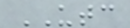UTC
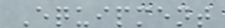Equipment
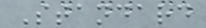Standard
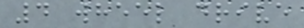4 wheel drive
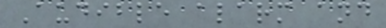Audible alarm and
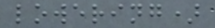lowering)
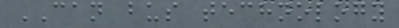CAN bus technology
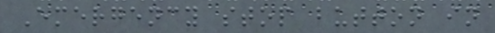Emergency stop button in
